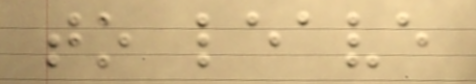to leave
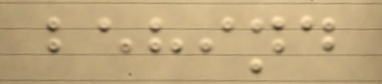behind
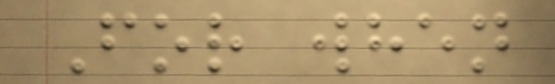For when
